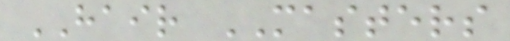HAIR MASTERS
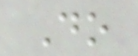Do
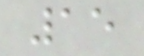15
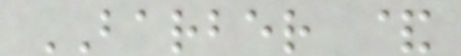BARBER &
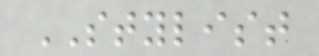STYLIST
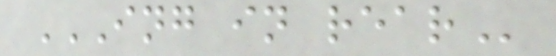ING IN REAR
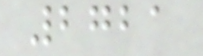2721
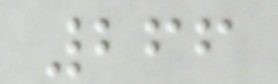266
